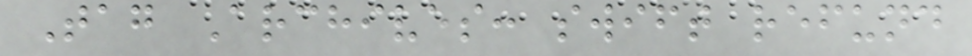Tag Archives: swift refund
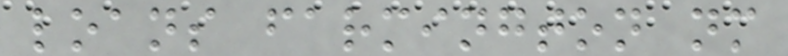loans farmington nm
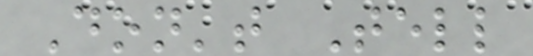Don't Tell
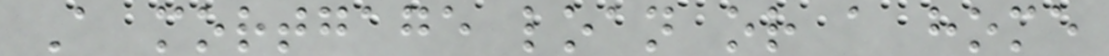A mortgage loan or a home
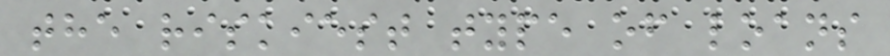the riskiest type of loans
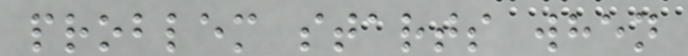problem starts when
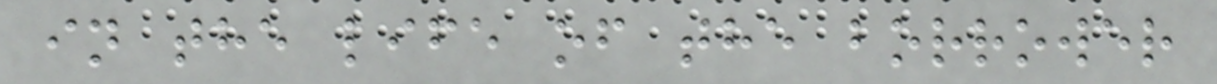in the life of the borrower
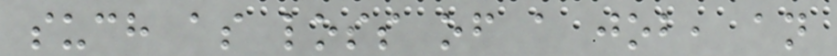such as loss of a job, an
